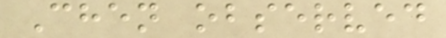Chen observed
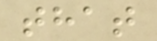that
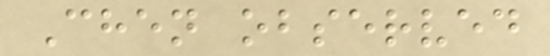Chen observed
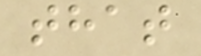that
